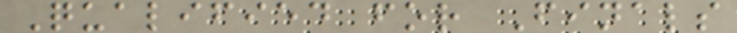Qualified for Finals
